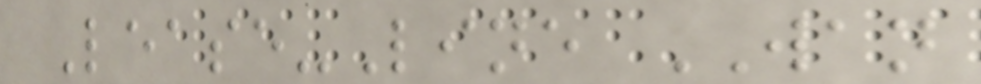Lease-Line WAN
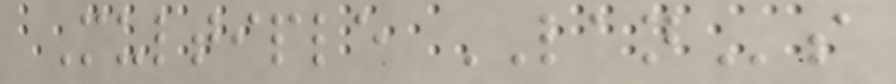Multiple LANs
